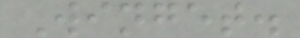Winget.
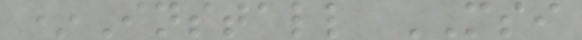*Install MSI
